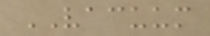VACUUM
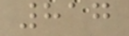817
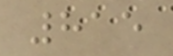815
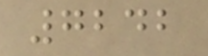7242
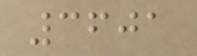3601
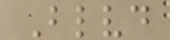Blvd
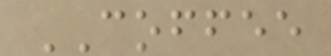COFFEE
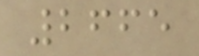2665
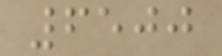6500
